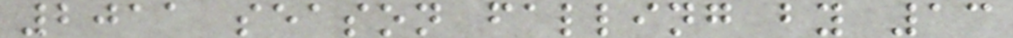2011 season falling by 13
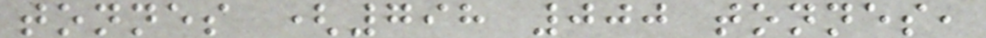tonnes (798 000 tonnes,
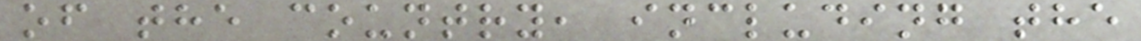of the country, including the
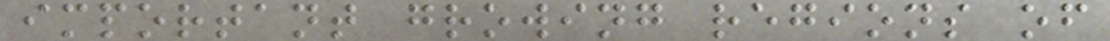important growing regions of
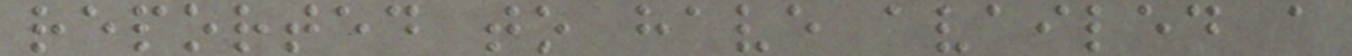reported to have availed a
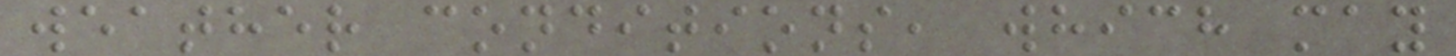weather conditions, which may
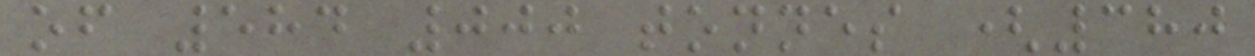of 584 000 tonnes (380
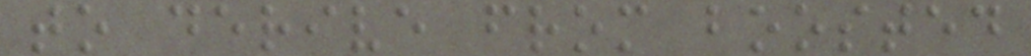to derive from boosted
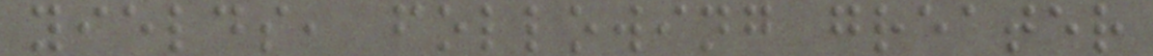yields, following greater
